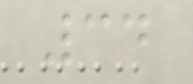34
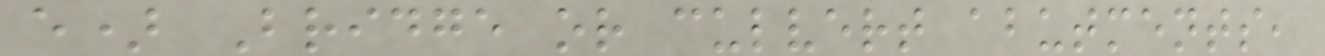e) Bridge or culvert abutments,
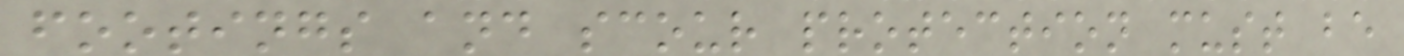footings and scour protection must be
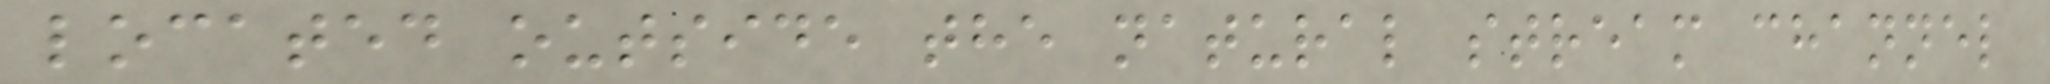located outside the natural stream channel
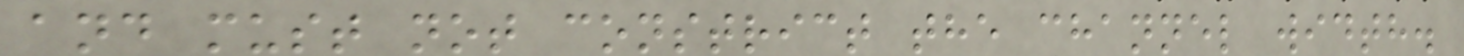and must not constrict the channel width.
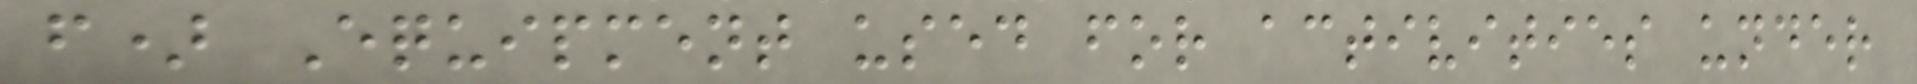f) Equipment used for activities under
